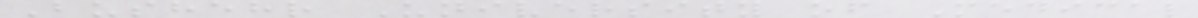Bushehr University of Medical
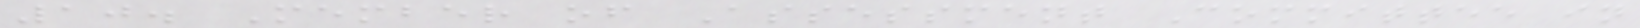10. Member of Assessment Committee in
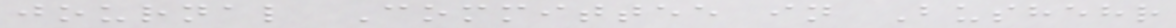journal Committee in Bushehr
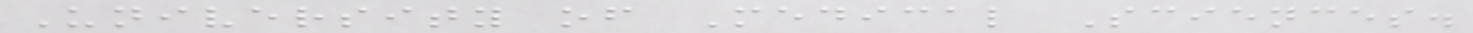University of Medical Sciences.
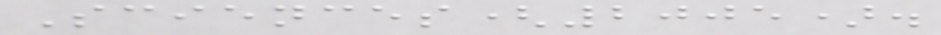Sciences(2005).
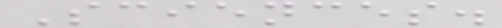Sciences.
